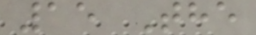15 The
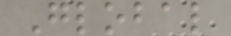Global
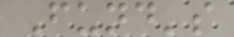Fund's
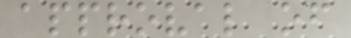approval of
